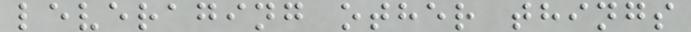leveraging other things
